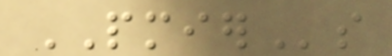PMIERs
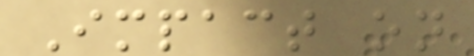Impact on
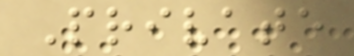Private
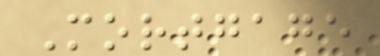Mortgage
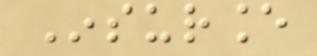Insurance
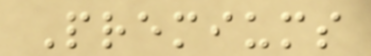Premiums
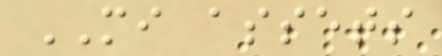MI assets
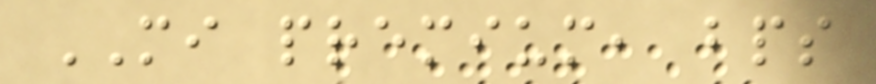MI premium, bps
